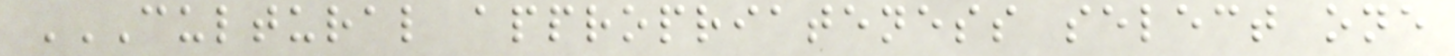CULTURAL APPROPRIATENESS SELECT ONE
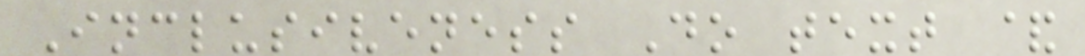Inclusiveness Do text &
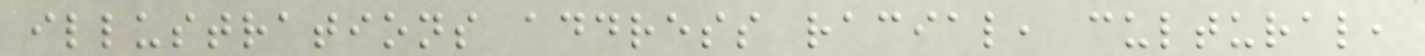illustrations address racial, cultural,
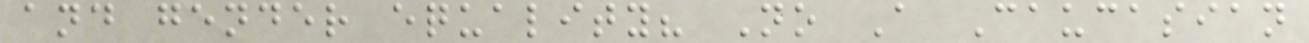and gender equality? No A Caucasian
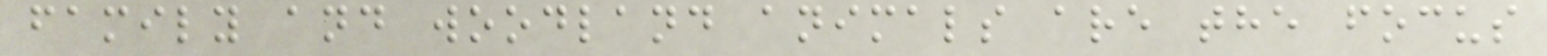family and woodland animals are the focus
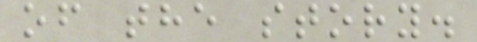of the story.
